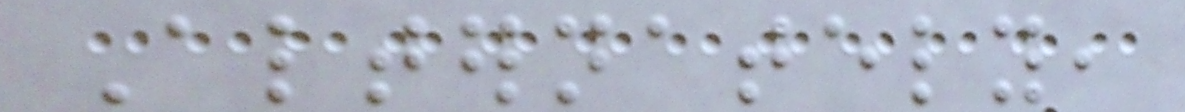Alternately,
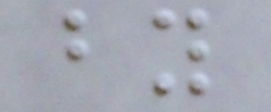by
